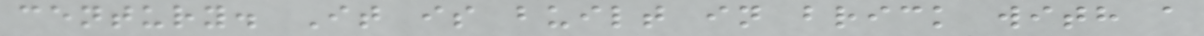century. It is built in brick with a
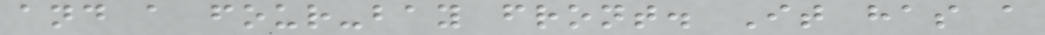and a four-bay front. It has a
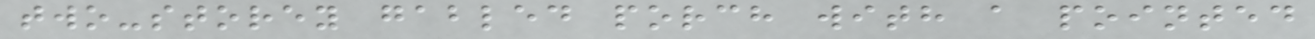two-storey gabled porch with a pointed
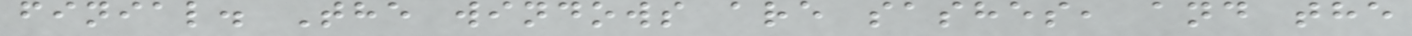finial. The windows are sashes, and the
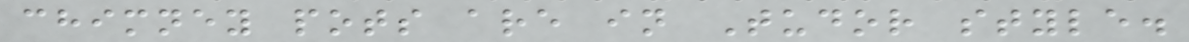chimney pots are in Tudor style.
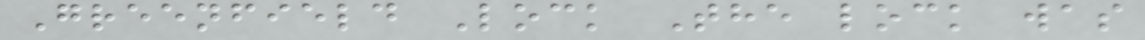Greenfield Lock The lock was
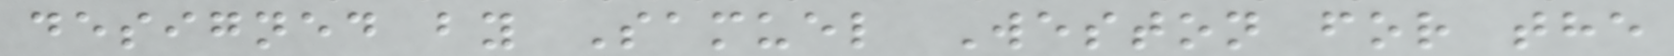designed by Samuel Weston for the
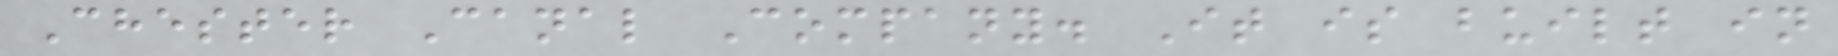Chester Canal Company. It is built in
